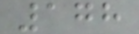178
